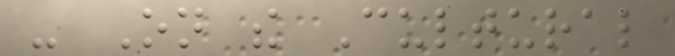- On the Cultural
